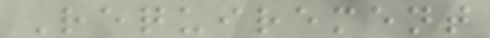Requirement
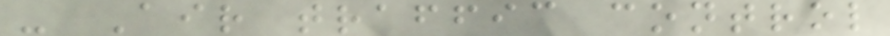- Air traffic control
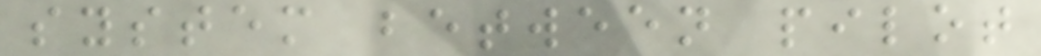system between pilot
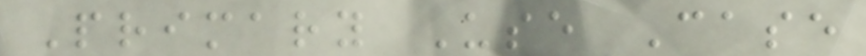Primary Use Case
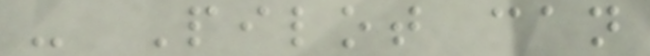- Pilot can
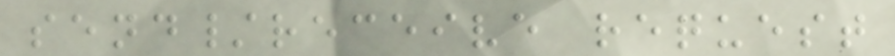send/receive request
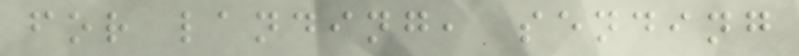for landing, sending
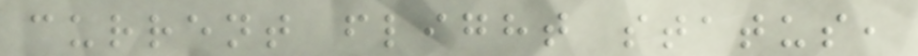current flight status,
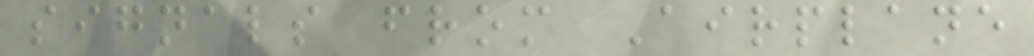signals from Airplane
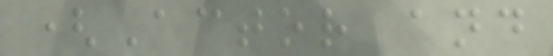(Actor and
